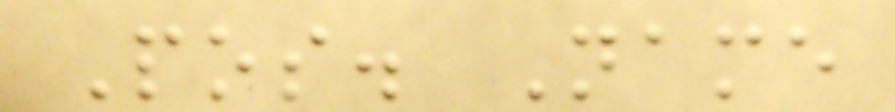Pos. Name
